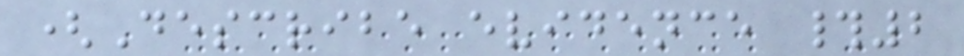(Describe evidence #2
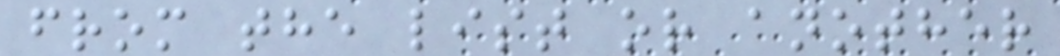from the list or another
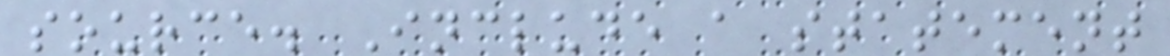source. Include a statement
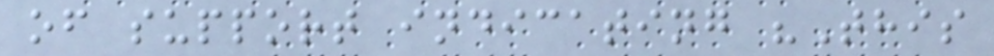of support indicating "This
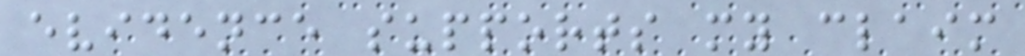evidence supports my claim
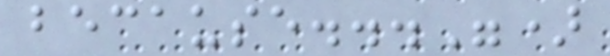because...")
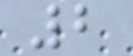2
